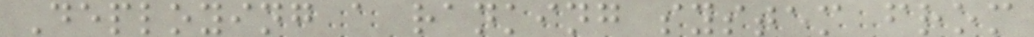Deploying a ranking system from
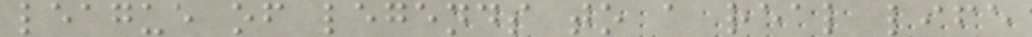league of legends to a real life
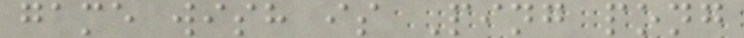game wish is Ping pong
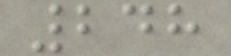248
